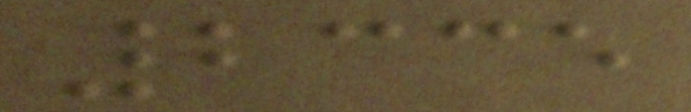2335
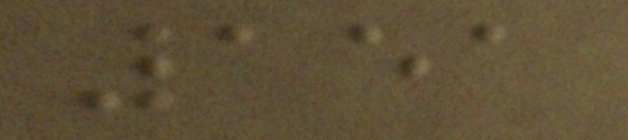151
